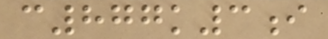c877k3i
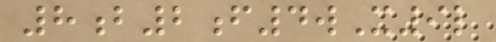8b2f4wX9l
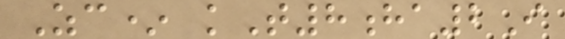Zc* kT8ha2I
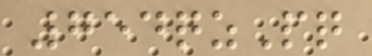754qzPq
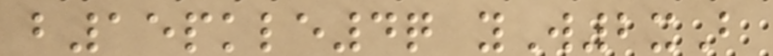b15pkle4q yW2xB
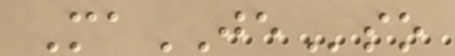MaJEso
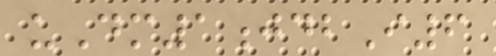uDm1jdbI6
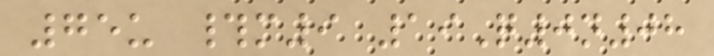75u #m9 19Q0n08
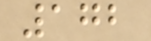172
